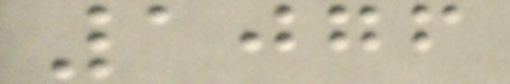1076
